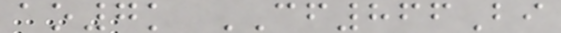ao7k CF866Bi
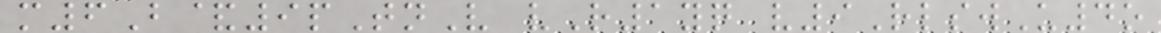m6B&9pTnV vR1yq v9RlswU4o
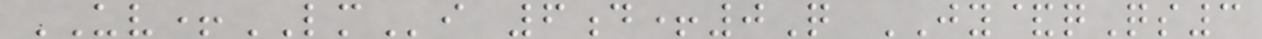UV+LMi 6d+0Q JY&qQs3
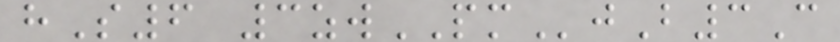hS6 3zwPMjB3C
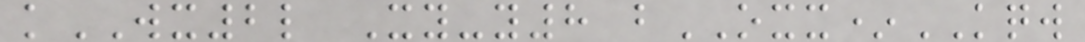kWX2l Xy-y8 bOXX*KQW
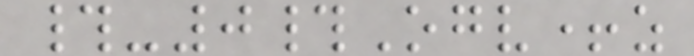#-0#Ogv+z
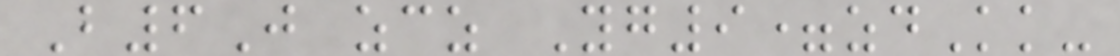B6J zcz Yg9=zdKk-
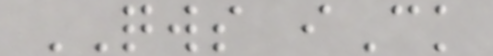QWS iCk
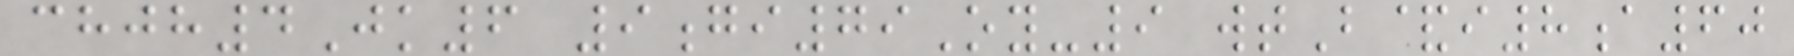chjh4Jk6 9gi79Oy-9 wtB&i8a60
